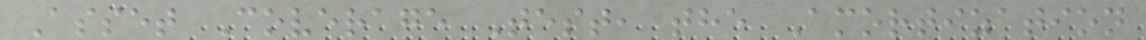Asset Coverage Test, the Amortization
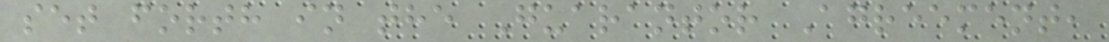set forth in the Guarantor Agreement,
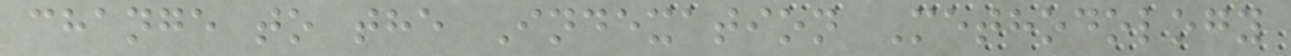change to the Indexation Methodology
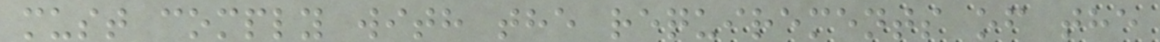must comply with the requirements of the
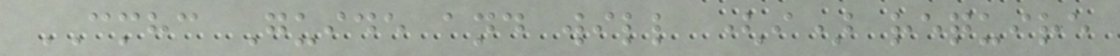CMHC Guide and will (i) require
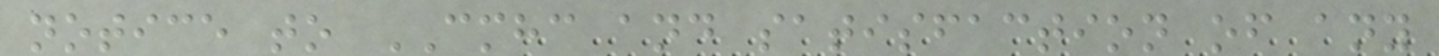notice to CMHC and satisfaction of any
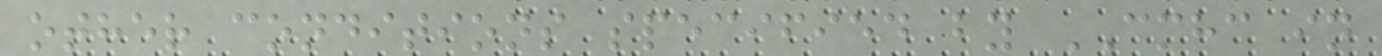other conditions specified by CMHC in
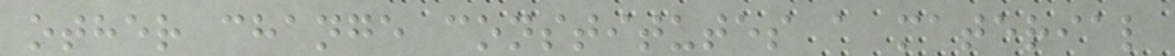other change constitutes a material
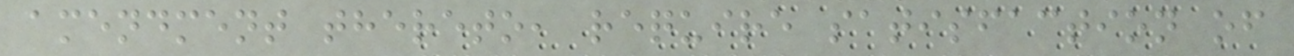amendment thereto, require satisfaction of
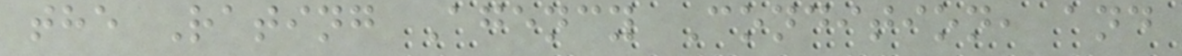the Rating Agency Condition, and
